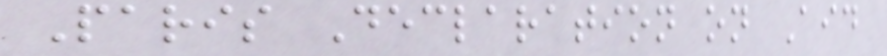Paris Declaration on Aid
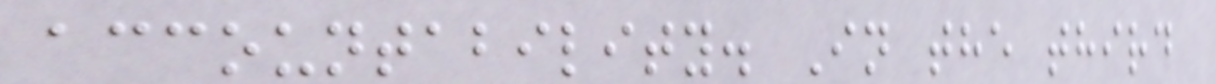accountability. In the third
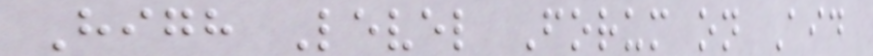High Level Forum on Aid
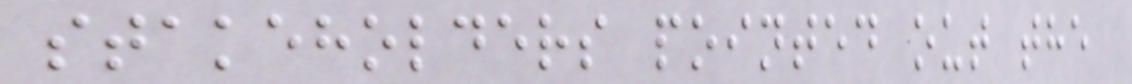stakeholders pointed out the
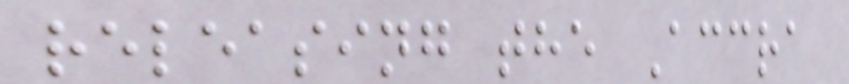releasing the Accra
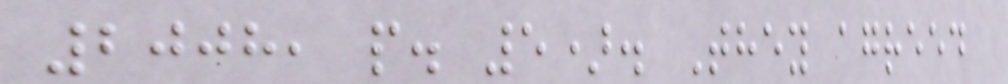2008, p. 5). They agreed
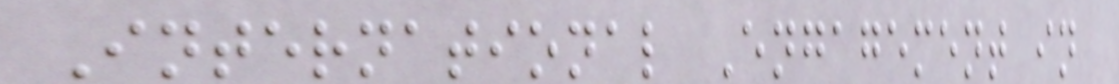International Engagement in
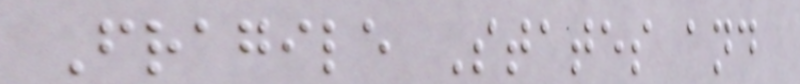Fragile States and
